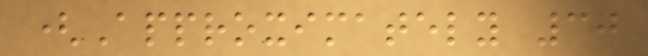(Approximately 30
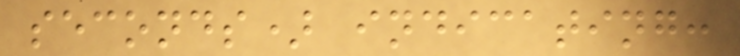seconds) indicating:
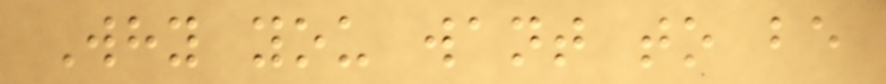Why you want to be
